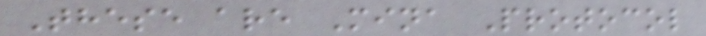These are Mina Protocol
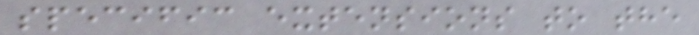specific extensions to the
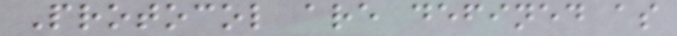Protocol are defined as
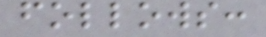follows:
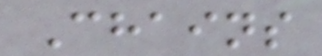Chains
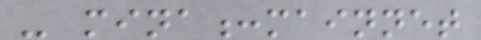- mina:mainnet
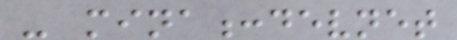- mina:devnet
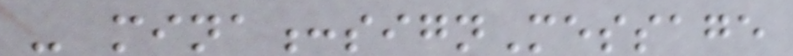- mina:signMessage
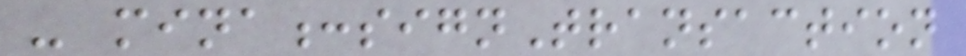- mina:signTransaction
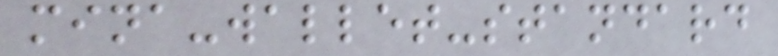mina-wallet-standard
